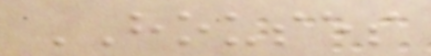HOUSES
